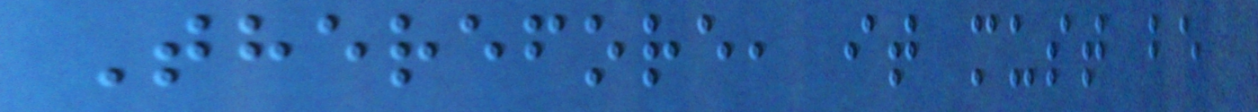Therefore, it must be
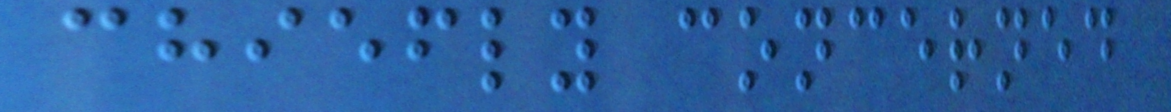chiefly concerned
